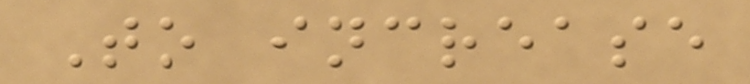To increase
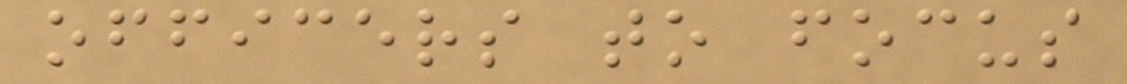officers to focus
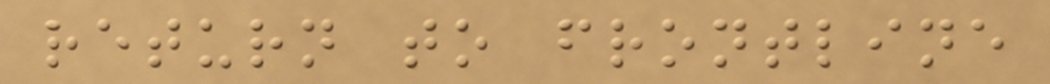return to frontline
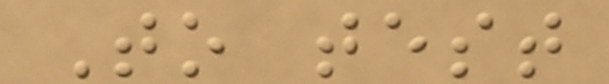To test
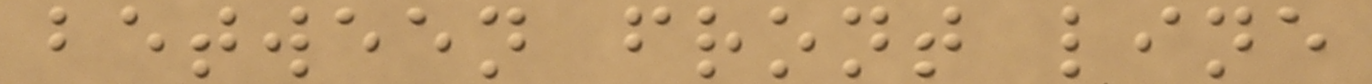between front line
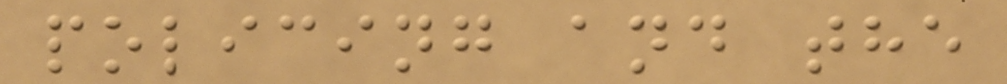policing and the
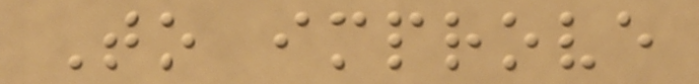To improve
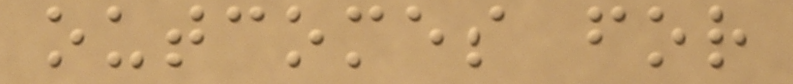outcomes for
